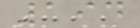194
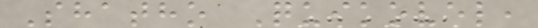Shatho Quikovel,
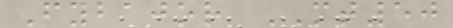Fybajor MT50
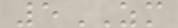5ZM
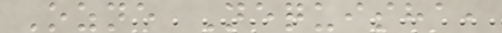Ozne Nequisha,
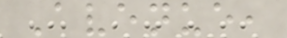Avenue,
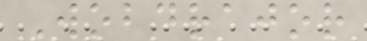Wobdrajor
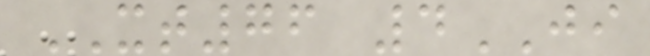XT76 4JI
